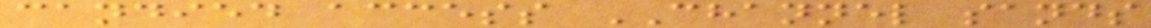candied access CHANNEL sands
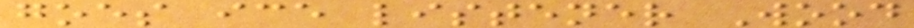goes ice listener Wood
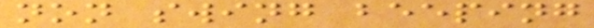non swing beeping
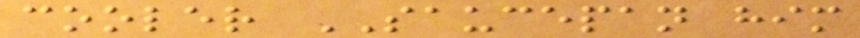cooler SAUCEPAN him
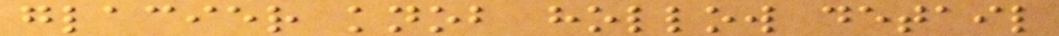glacier knob hollow detail
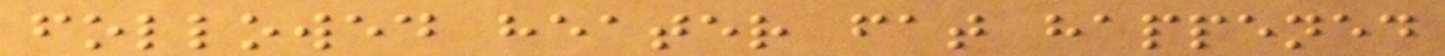followed heater fat happened
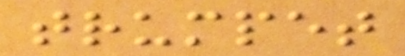trumpet
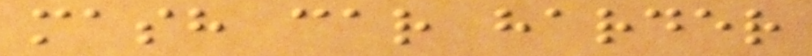mash car harder
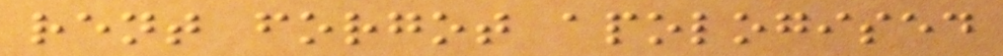rent forgot apologised
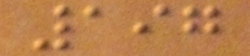197
